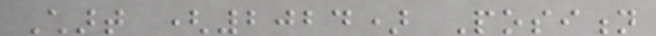Chart (2024) Position
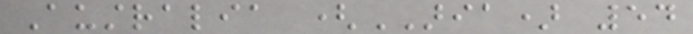Australia (ARIA) 54
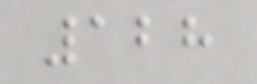128
